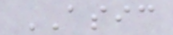ASIC
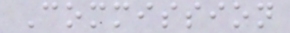Commission
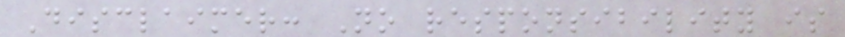Disclaimer: No responsibility is
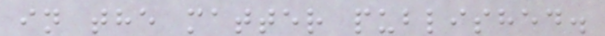in the matter published.
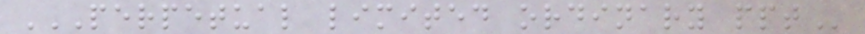PERPETUAL LIMITED ORDINARY PPT
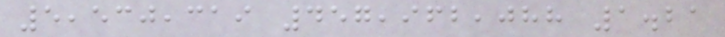5,530,319 457,962,088 1.21
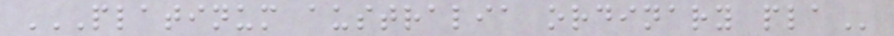PLATINUM AUSTRALIA ORDINARY PLA
